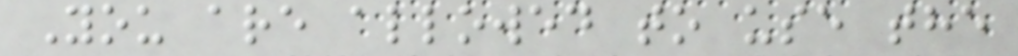You are allowed to use the
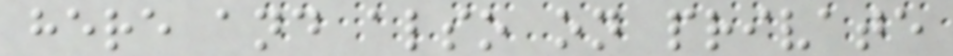here and also on private
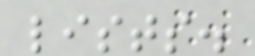lists.
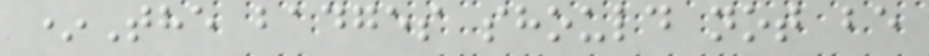*The badges should not be
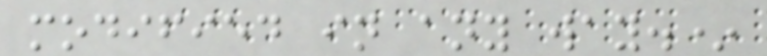modified in any way.*
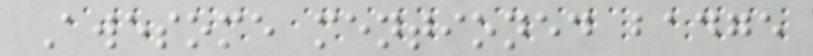Awesome mentioned badge
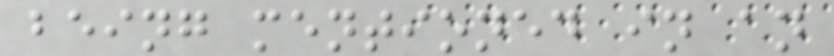being mentioned in an
